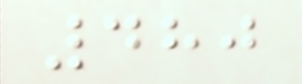480
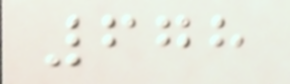678
